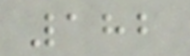182
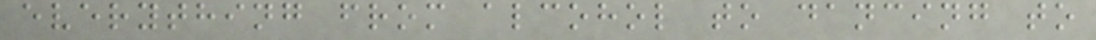everything from alcohol to dancing to
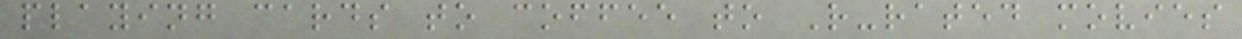playing cards to coffee to R-rated movies
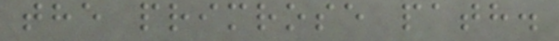the primrose path.
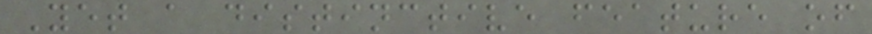Yet a distinctive feature of
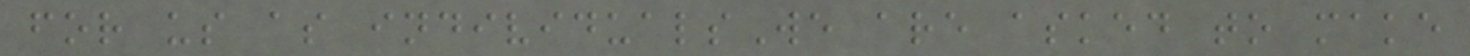for us as individualsWe are asked to make
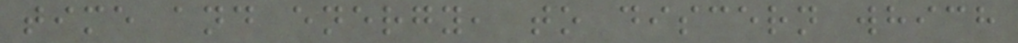time and energy, to discern which
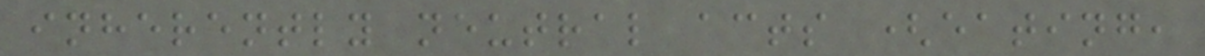inherently neutral acts (eating,
